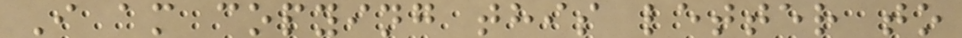I am copying this letter to
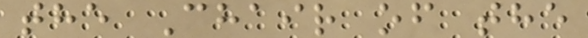the Chair of the
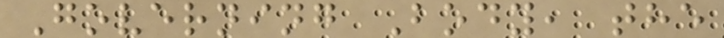Governing Body, the
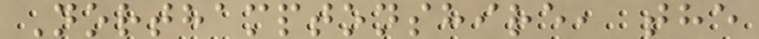Northamptonshire, the
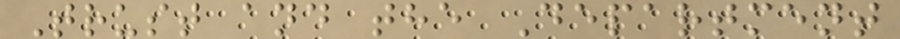Trust and the Department
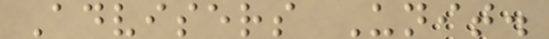Advisers Unit.
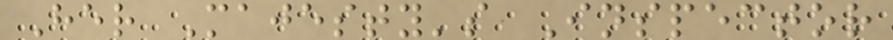Her Majesty's Inspector
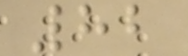82
